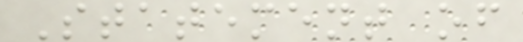Statement of
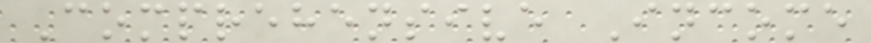Comprehensive Income
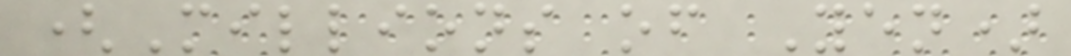(Millions of Yen)
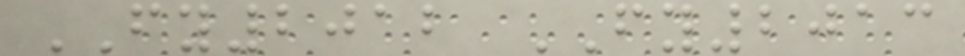FY2012 FY2013
